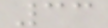33
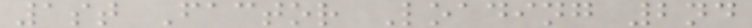1st Factor Loading 2nd
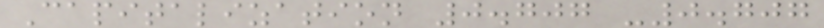Capitalization 0.707 -0.707
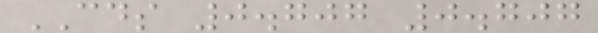CDS 0.707 0.707
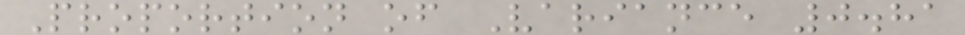Proportion of Variance 0.81
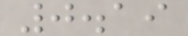0.19
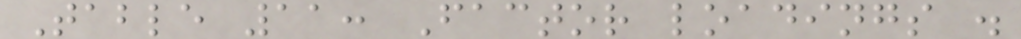Table 11: Factor loadings .
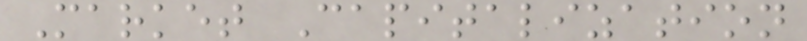Market Capitalization
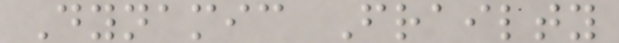Dynamic Frailty
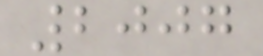2007
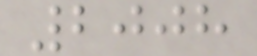2008
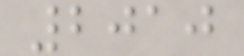2010
